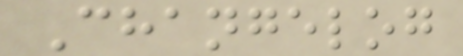Changelog
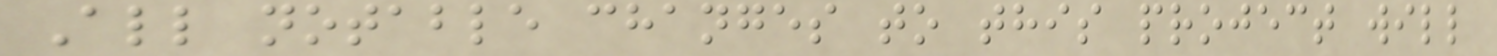All notable changes to this project will
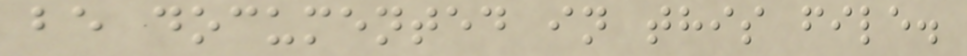be documented in this file.
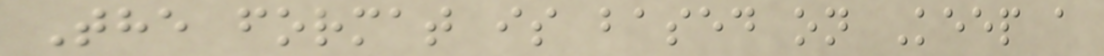The format is based on Keep a
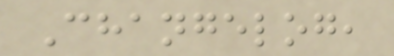Changelog,
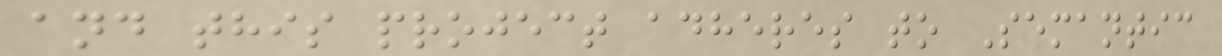and this project adheres to Semantic
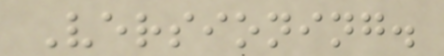Versioning.
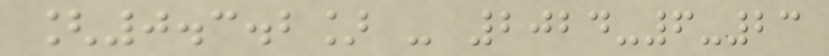[0.3.2] - 2024-6-23
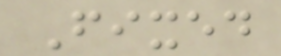Fixed
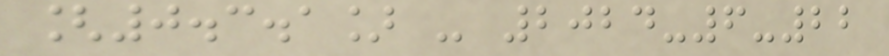[0.3.1] - 2024-6-22
